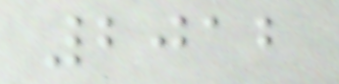2012
